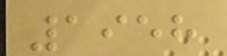1958
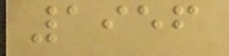1956
